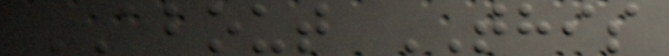ABOUT THIS
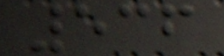536
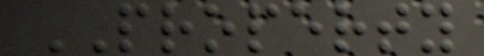PROPERTY
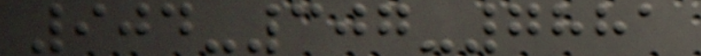904-307-7881
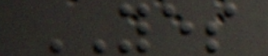YES
